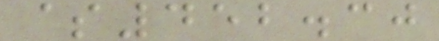$452.30
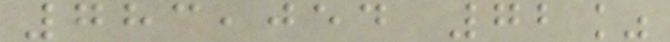783,054 72%
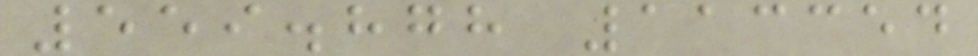559.878 113354
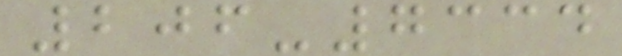206-7334
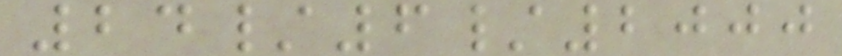24/6/2000
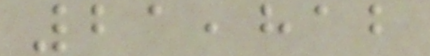21,812
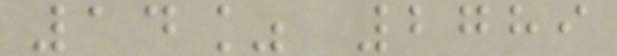14% 2789
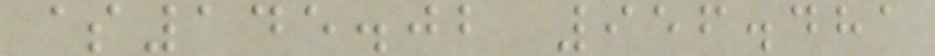$145.02 956.481
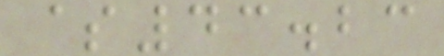$43.23
